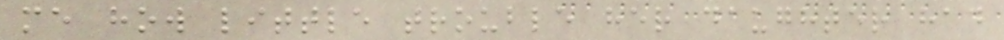me how little trouble her daughter had
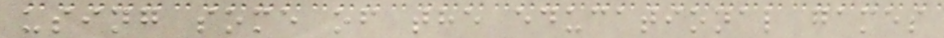using some of the educational games
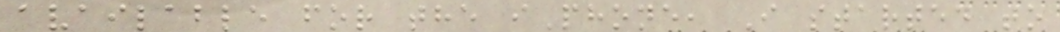available for the iPhone, I started to
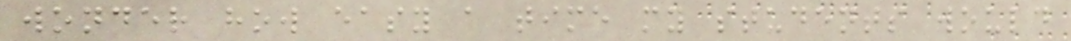wonder how easy a time my students would
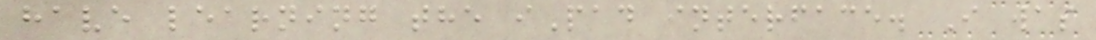have learning the iPad interface. I was
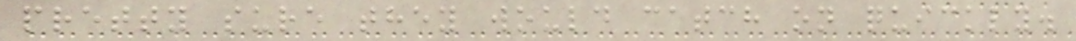pretty sure they would catch on quickly.
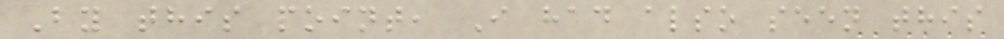By this point, I had also seen this
